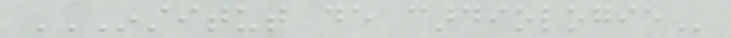INSTITUT DE CARDIOLOGIE
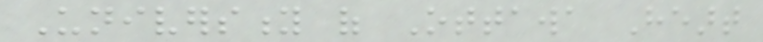University of Ottawa Heart
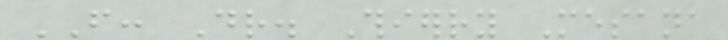FROM: Dr. Thierry Mesana
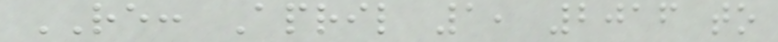RE: April 1, 2016 to
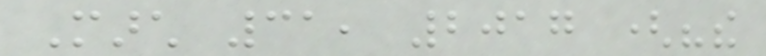March 31, 2017 ("the
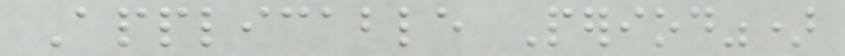Applicable Period")
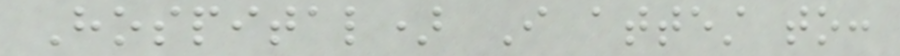Hospital) I attest to:
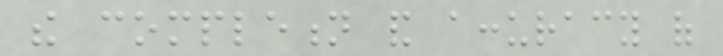the completion and accuracy of
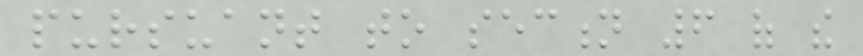pursuant to section 6 of the
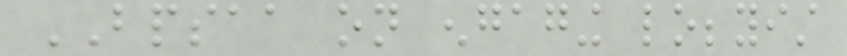BPSAA on engaging lobbyist
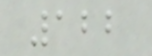122
